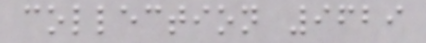collection 9629
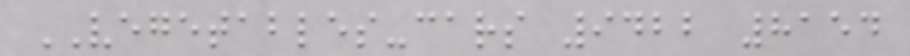VEGETABLES-cars 9422 8154
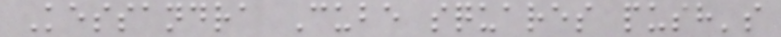Kessandra Cube squares push's
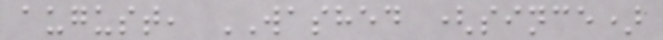august, WASHED (since)
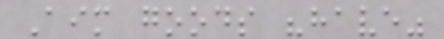Aim goods "have"
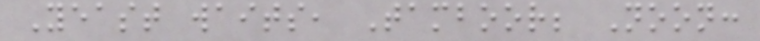Yeast waits, Tamboor; Noon:
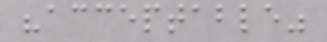"acceptable"
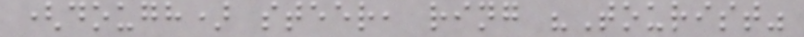(dough) steer, ring "Tourist"
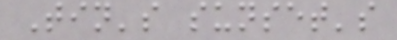Tin's sunset's
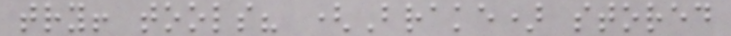try! tools? (Brake) stored
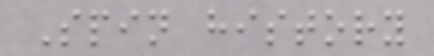Spin history
